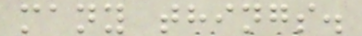many things.
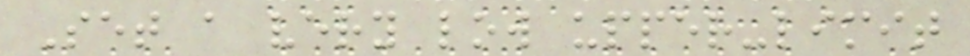Set a very low upper-limit
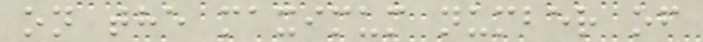on the maximum number of
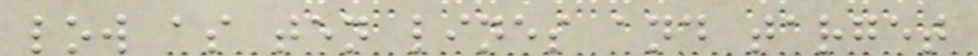low as ten lines and target
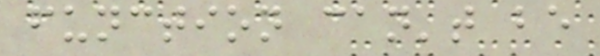function can't be
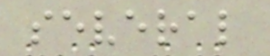several
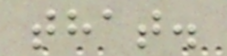that.
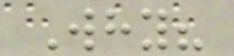Why?
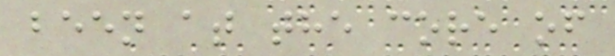been at the core of
